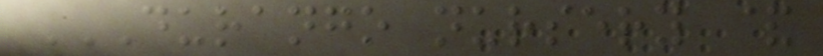DURANGO NURSERY &
